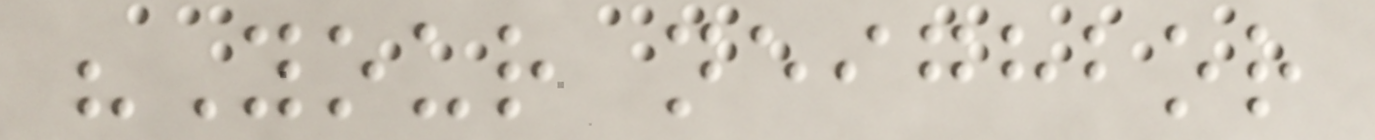"Your neighbor
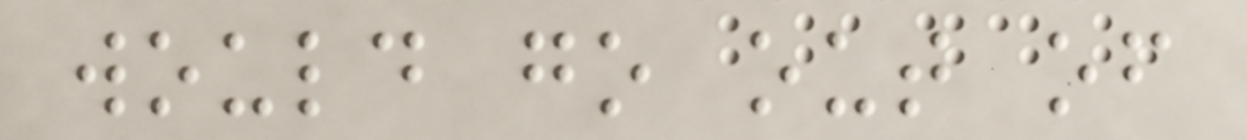would go out of
